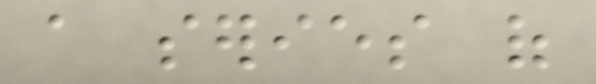a series of
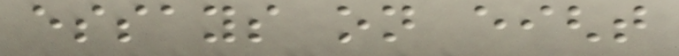essays on eight
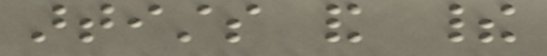artists and their
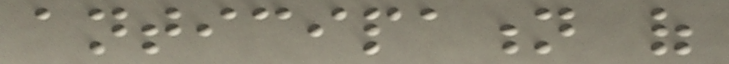anticipation of
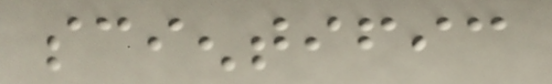scientific
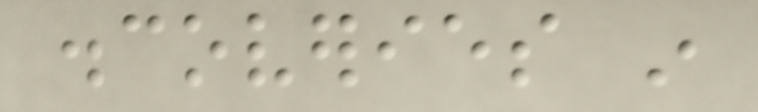discoveries in
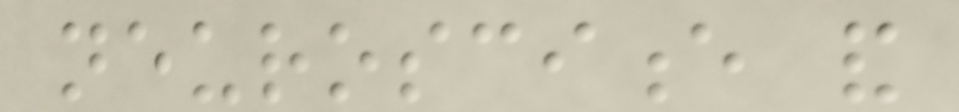neuroscience and
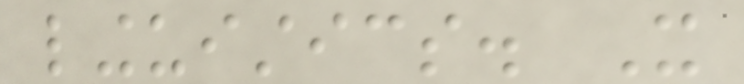linguistics. It
